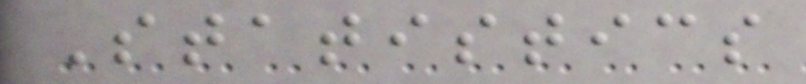Statistics
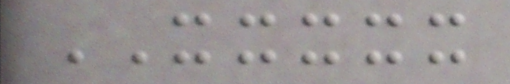XXXXX
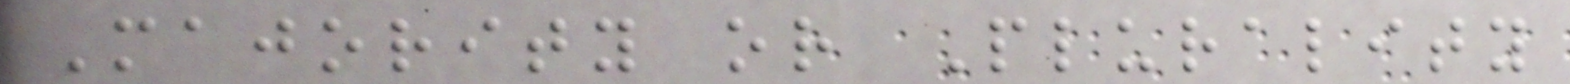Majority or Plurality
